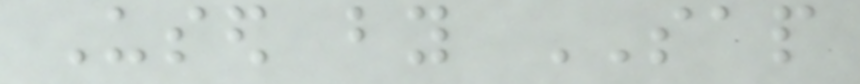Used by SAP
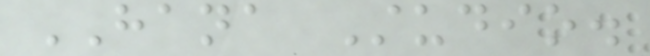HANA Studio.
